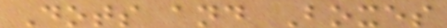Dots and Boxes
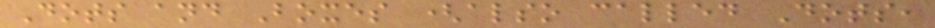Dots and Boxes (also called Dots,
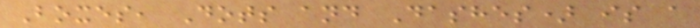Boxes, Dots and Dashes) is a
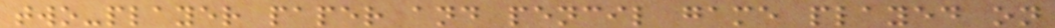two-player paper and pencil game played on
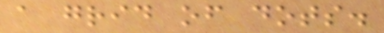a grid of dots.
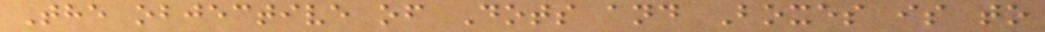The objective of Dots and Boxes is to
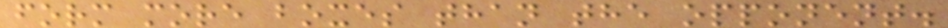form more boxes than the opponent.
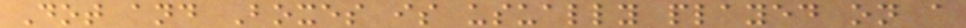Dot and Boxes is usually played on a
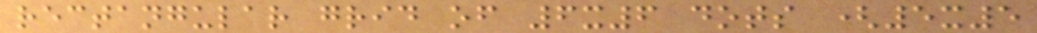rectangular grid of 6x6 dots (5x5
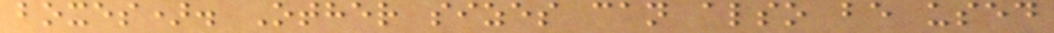boxes). Other sizes can also be used
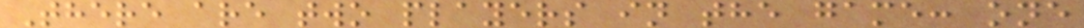There are two players in the game: one
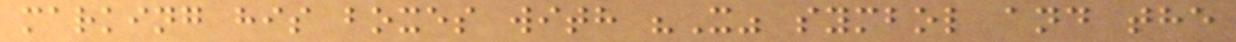marking his boxes with "X" symbol and the
